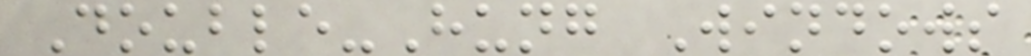Double-Hung Windows
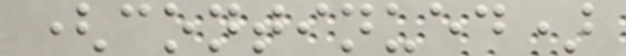(continued)
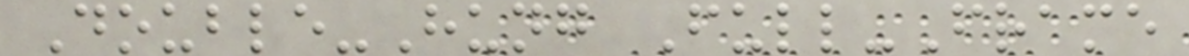Double-Hung Full-Frame
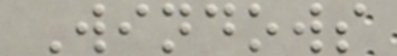Windows
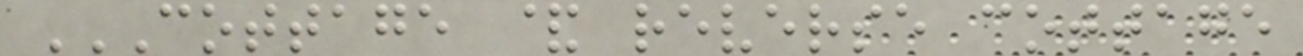COTTAGE & REVERSE COTTAGE
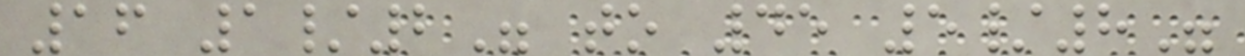16 1/2" to 45 5/8"
